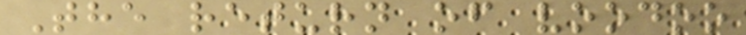The return of voodoo
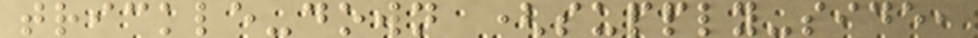trickle-down (supply-side,
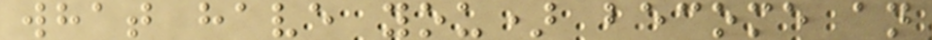what have you) become an
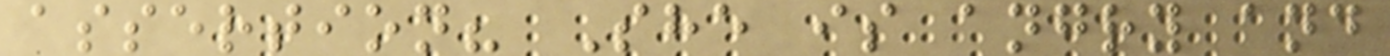assertion? She is angry and
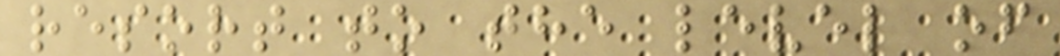resort to the level of
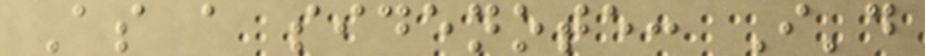As a sidenote: I'd
